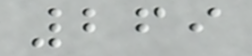269
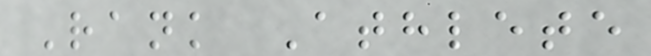Rank Athlete
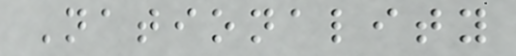Nationality
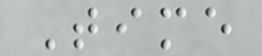Time
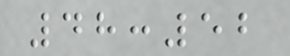48:52
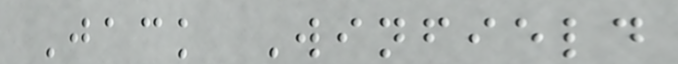Jack Winfield
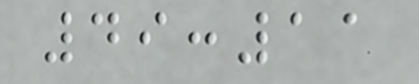49:11
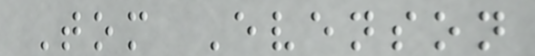Tom Evenson
